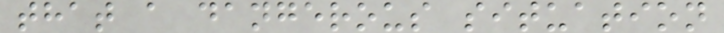that a dangerous situation
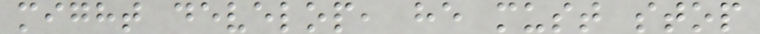might develop, he must stop
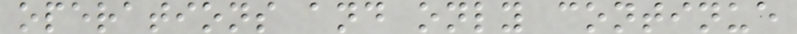operations and only continue
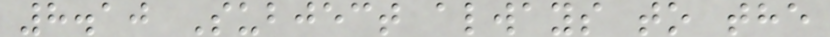8.10 Subject always to the
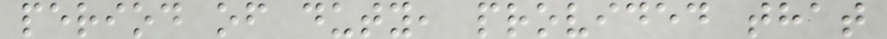period of duty, provided that
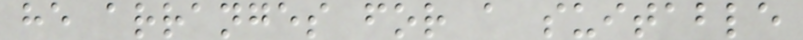he arranges for a suitable
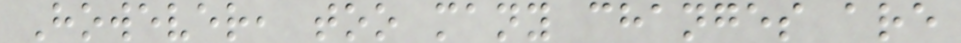However, too many changes are
